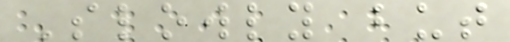Slowly but
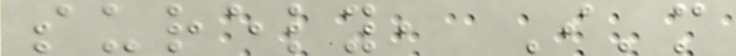surely, I'm
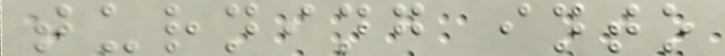turning into
